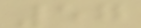57
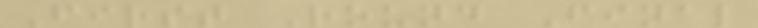First Round Final
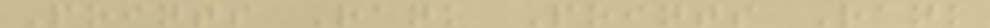Points Rank Points Rank
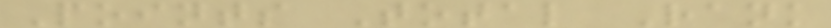Points Total Rank
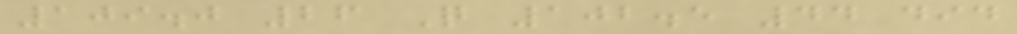109.0 26 Q 102.5 44 did
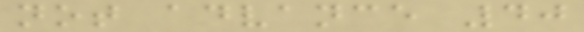not advance 40
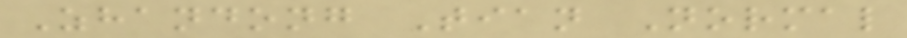Zhandong Tian Normal
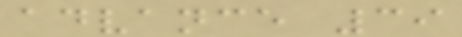advance 39
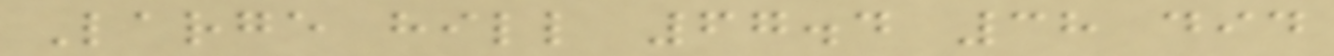Large hill 67.4 38 did
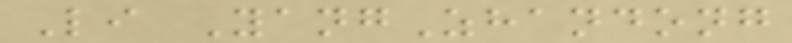Li YangZhandong
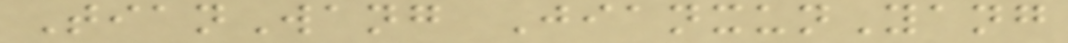TianWang JianxunYang
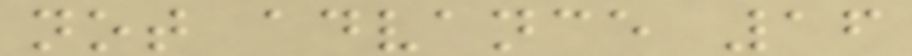not advance 16
